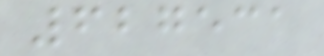627531
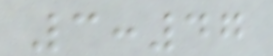3:47
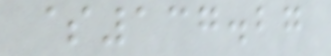$137.27
